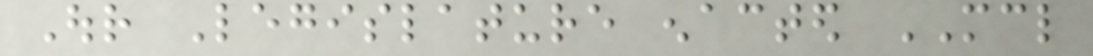Our Legislature enacted MCL
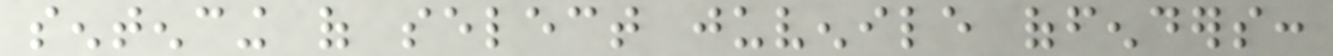sentencing of select juvenile offenders:
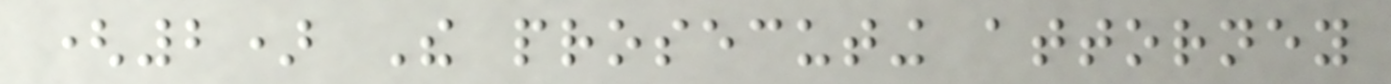(2) The prosecuting attorney
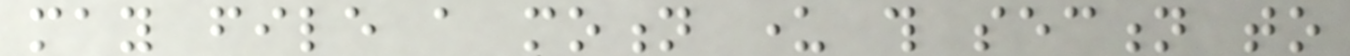may file a motion under this section to
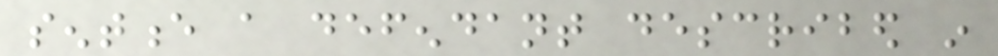sentence a defendant described in
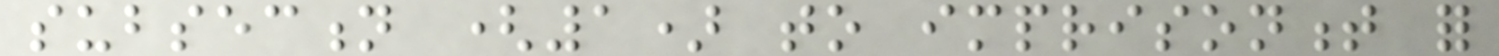subsection (1) to imprisonment for
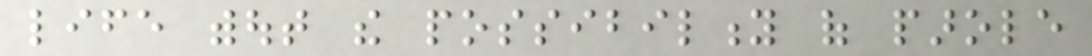life without the possibility of parole
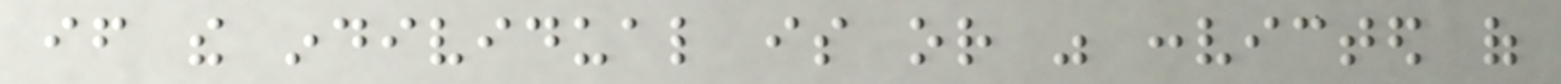if the individual is or was convicted of
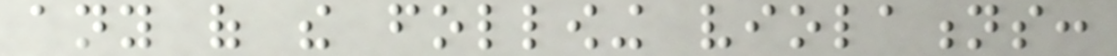any of the following violations:
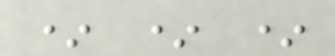* * *
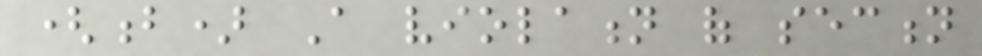(b) A violation of section
